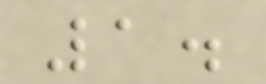1.
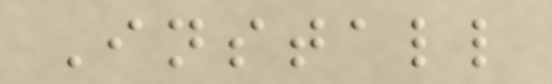Install
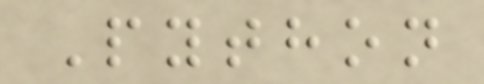Python
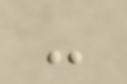-
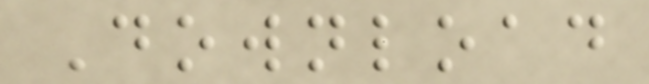Download
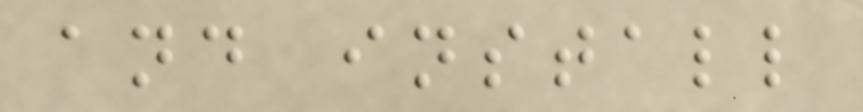and install
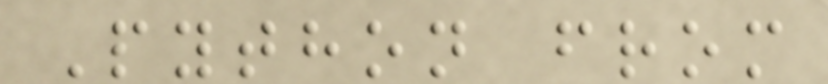Python from
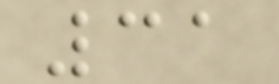31
